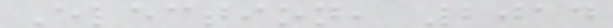Election, 2014
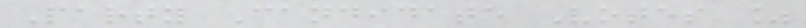Party Candidate Votes %
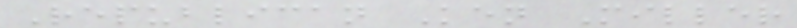Republican Ken Miller
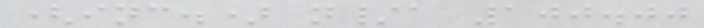(inc.) n/a 100.00
